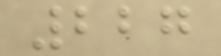227
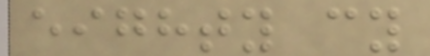eighty cy
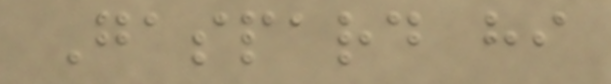Gaspard hi
